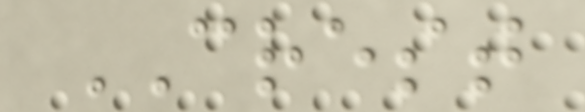CREST
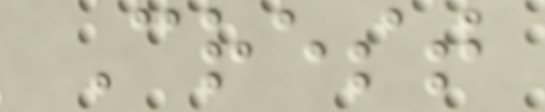Crest
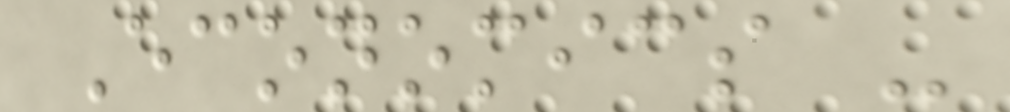Economics -
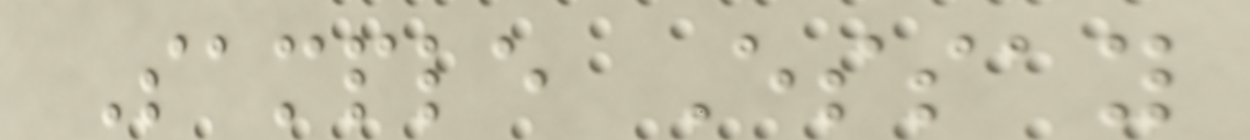Sample Essay
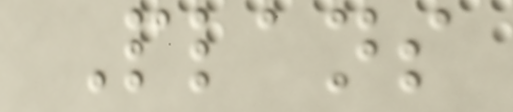Plans
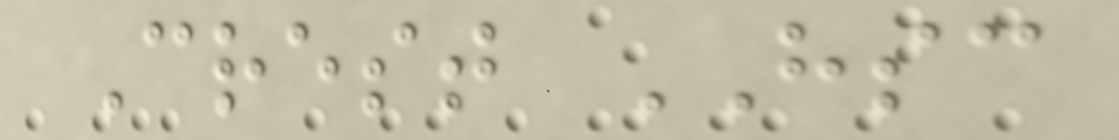Crest HSC
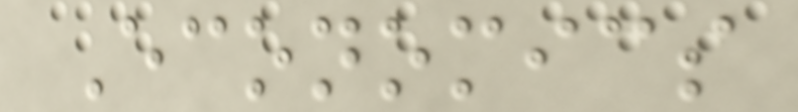Economics
